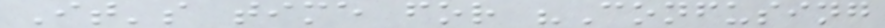It's time for "Confusing
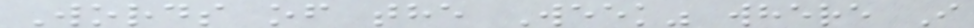Words of the Week" where I
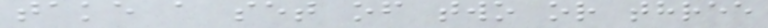take a set of two or three
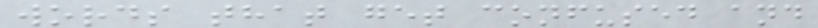words that get confused and
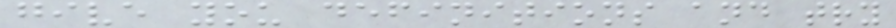give you definitions and try
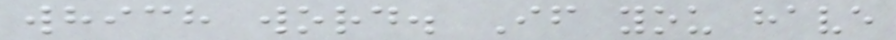which word. If you have
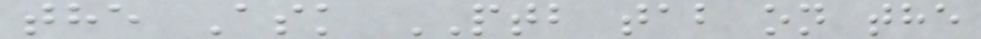the Ask PTB tab on the
